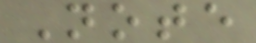Note
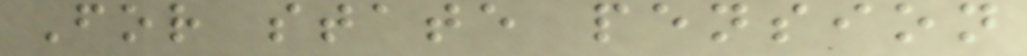For state pension
